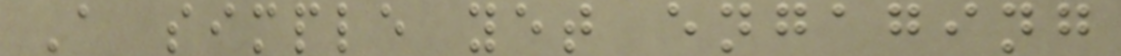A simple yet engaging
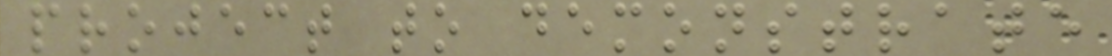project to demonstrate
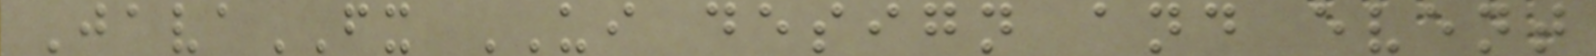JavaFX UI design and event
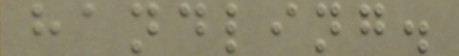handling.
